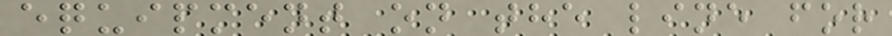equipment on the line for
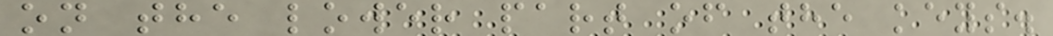on the lower part of the keys.
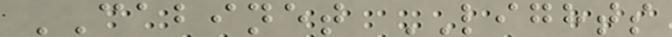CABINET LIGHTS
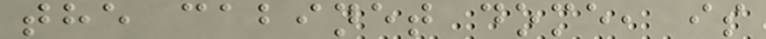the cabinet dome, is
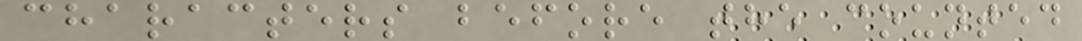characters before the counted
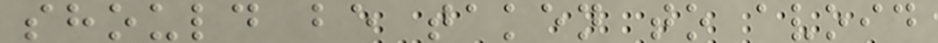should be taken to avoid
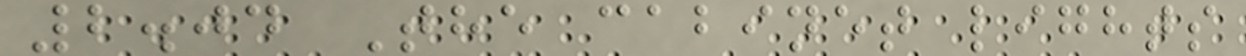2.04 The cabinet lights
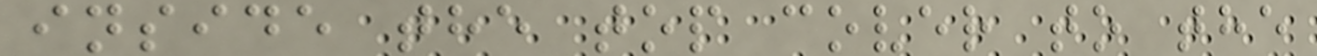inside the top cover to the
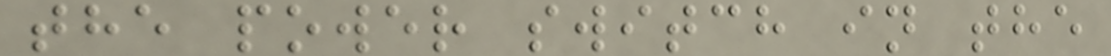the power switch in the
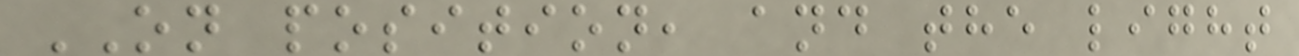ON position, and the light
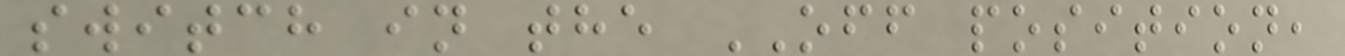switch in the OFF position,
